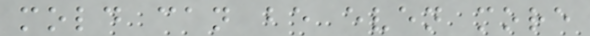mold can be even more
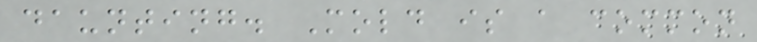daunting. Mold is a common
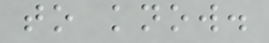to know.
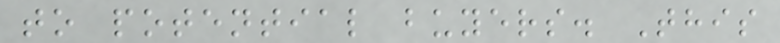to potential buyers. This
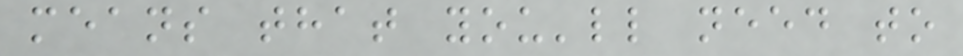means that you'll need to
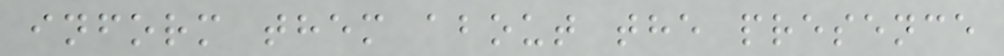inform them about the presence
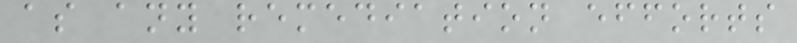as any remediation efforts
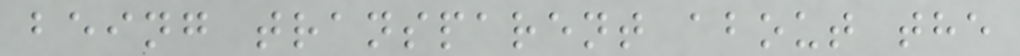being transparent about the
